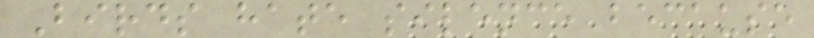Birds hate silence because
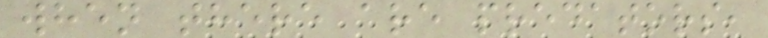when there are predators,
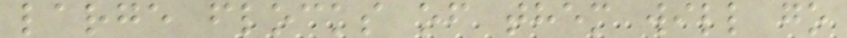large flocks of them will go
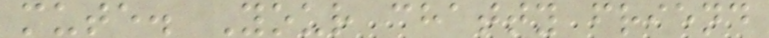mute. Your chatty friend
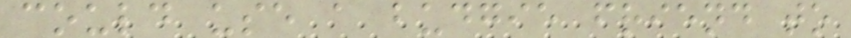could use a budgie friend to
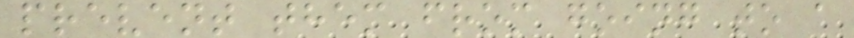prevent them from going to a
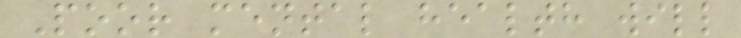Poor mental health will
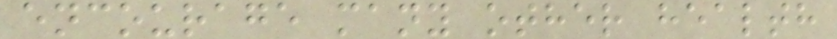encourage many other health
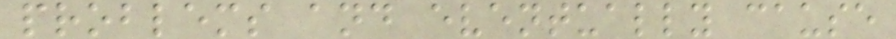problems and eventually cause
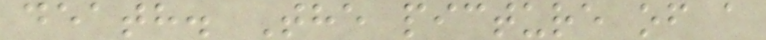death. The picture of a
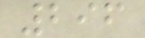296
